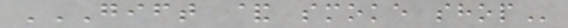GIFT & SMOKE SHOP
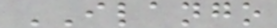ILANGO
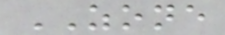ZONE
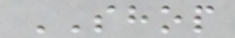SHOP
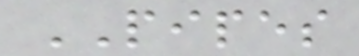PIPES
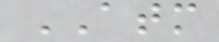ATM
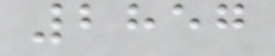2857
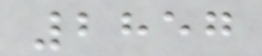2857
